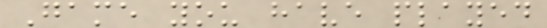Game you have played
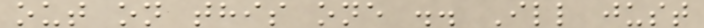out on this one .. Ill just
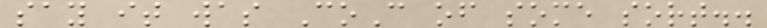say it was CoC of some sort..
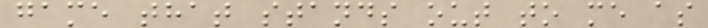game that stands out to me as
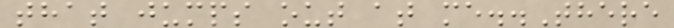that jumps out at me..There
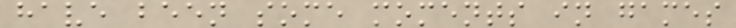have been some moments in games
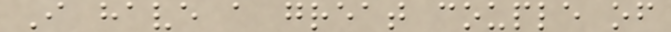I have a great couple of
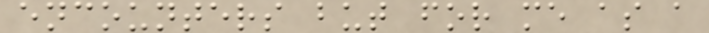encounters but for me as a
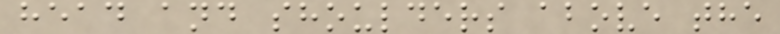head and shoulders above the
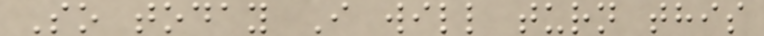So today I will turn this
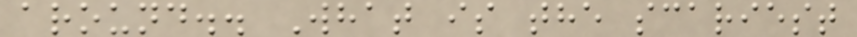around.. What is the scariest
